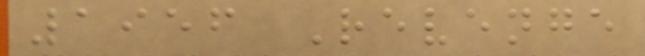1956 Revenge
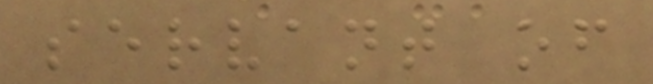servant of
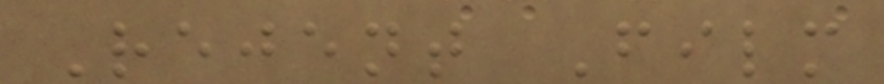Rejent Film
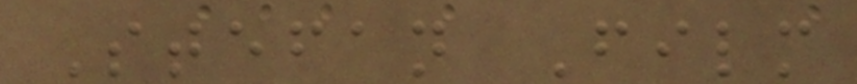Stefan Film
